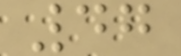47
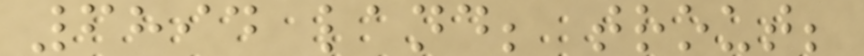6894 land; trout;
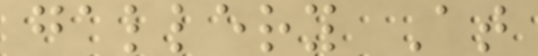gallery At
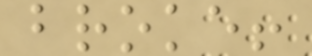broke!
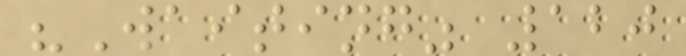"Waiting" 120
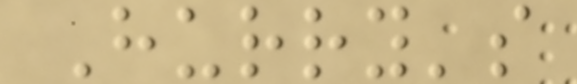Hurry's
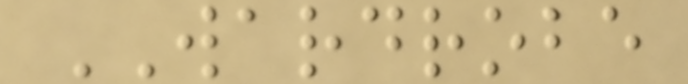WARDROBE
